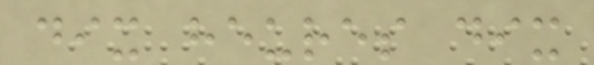dix heures dix
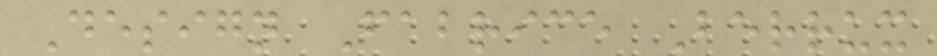Design Fabrice Berrux
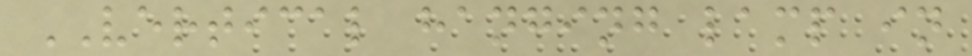VERTICAL hanging lamp in
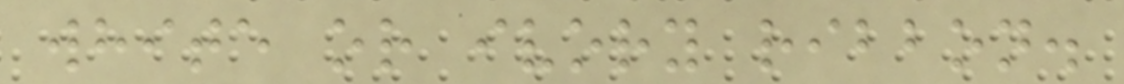white or ivory ribbon.
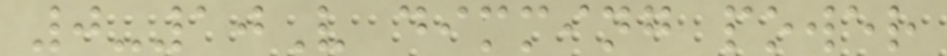0-10V dimming power
